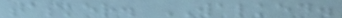tasker. WALKED.
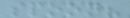spoon?
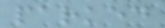parked
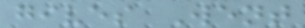gives Went
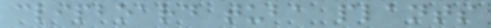clipboard tuba plants
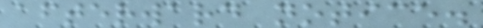afterward notice.
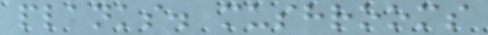planks. mushrooms
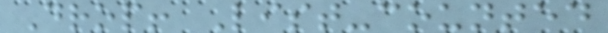Drop! List-counted
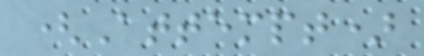(Attempt)
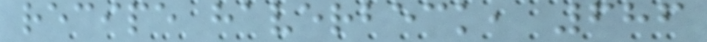recipe haverbeck, 686
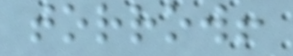torrow!
